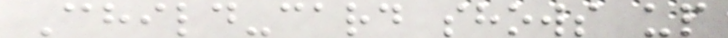Child-card shows up
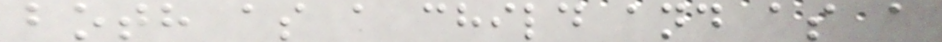both as a child and as a
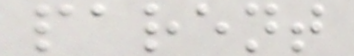parent
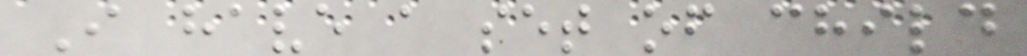I have a set of child
